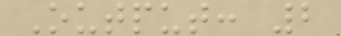Output: 2
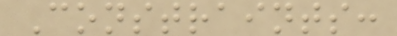Constraints:
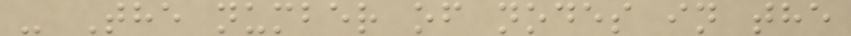- The number of nodes in the
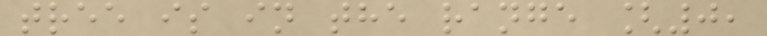tree is in the range [0,
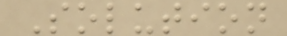Solution
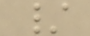/
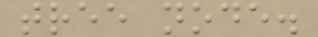tree node.
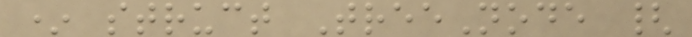* struct TreeNode {
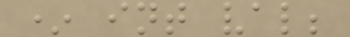* int val;
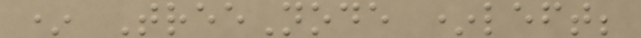* TreeNode *left;
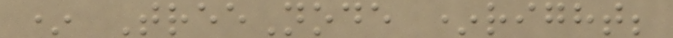* TreeNode *right;
